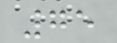75
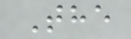The
